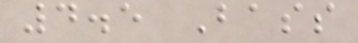4.5 Bass
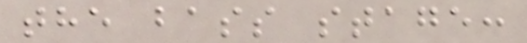the bass stage:
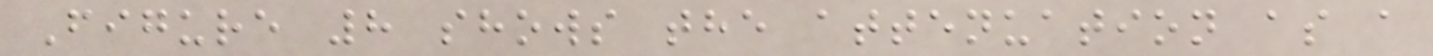Figure 8 shows the attenuation as a
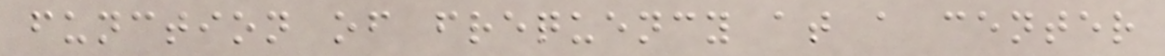function of frequency at a center
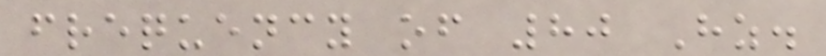frequency of 80 Hz.
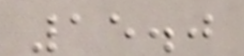15.0
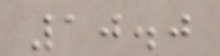10.0
